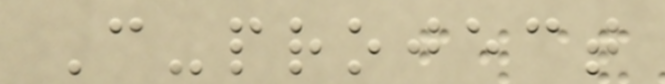C-project
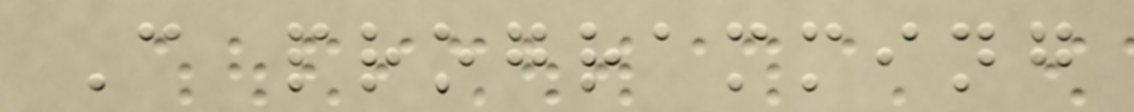C programming
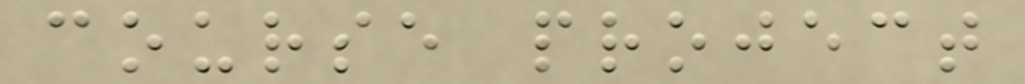course project
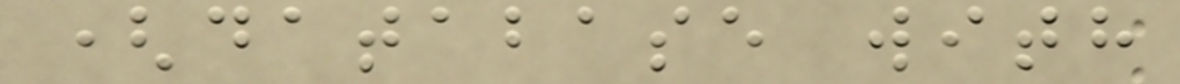(database with
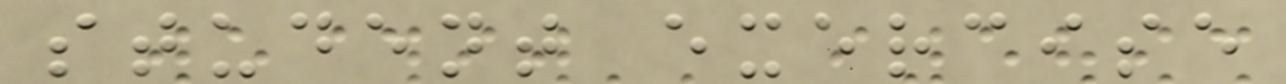student exercise
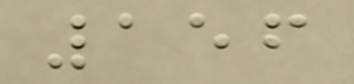156
